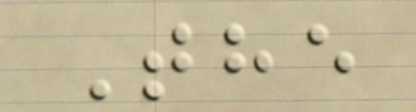The
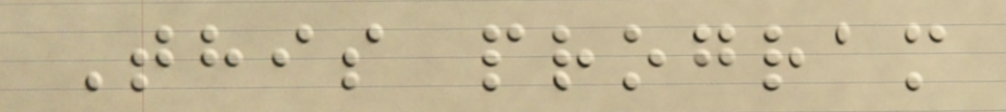This program
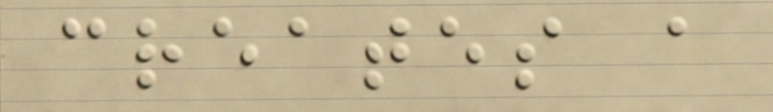creates a
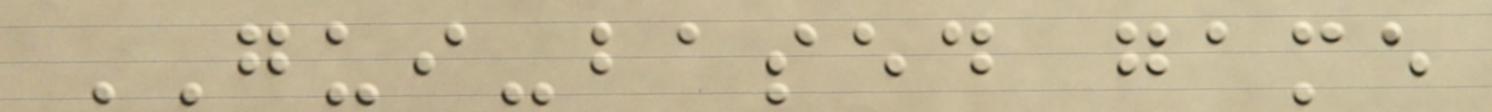GUI-based game
